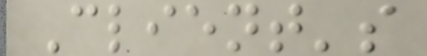Client's
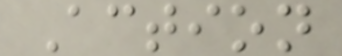Action
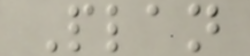Plan
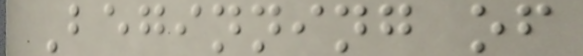Beginning of
